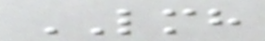LMH
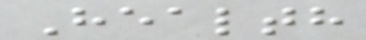Health
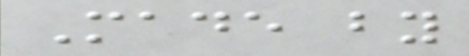Made by
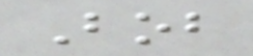Bob
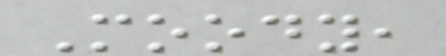Moody,
